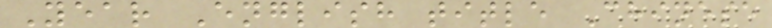Year English title Chinese
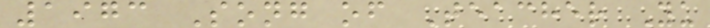1973 Song of Teacher Yu
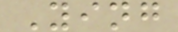Ying
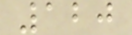120
